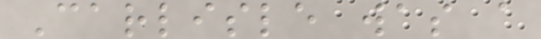Carlisle was a
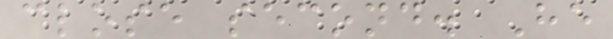close second. He
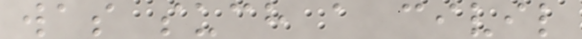was such a civil
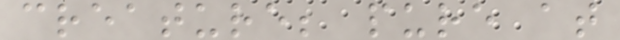creature; pure at
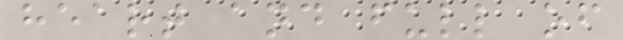heart and full of
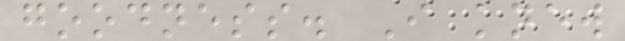goodness. I knew
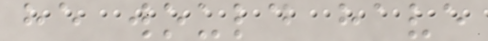he would have
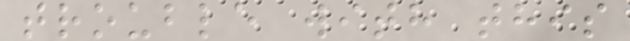trouble with this
